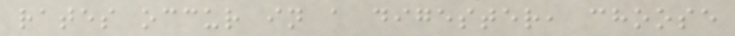rates occur in a digester, choose
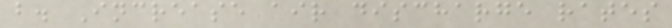b. Increase air discharge rates
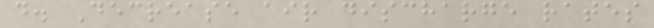d. Decrease air discharge rates
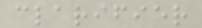clarifier
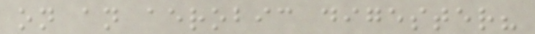on an aerobic digester?
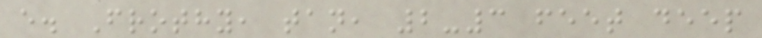e. Frothy, tan, 2-3 feet deep
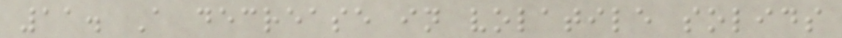11. A decrease in volatile solids
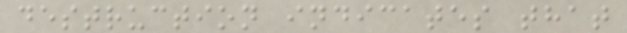destruction indicates that
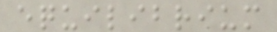equilibrium
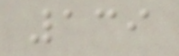139
